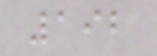192
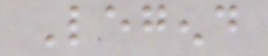Legend
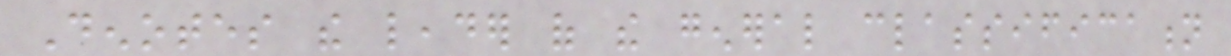Denotes the leader of the general classification
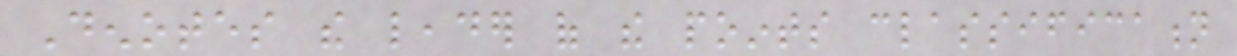Denotes the leader of the points classification
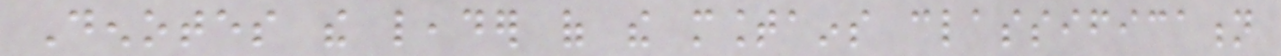Denotes the leader of the mountains classification
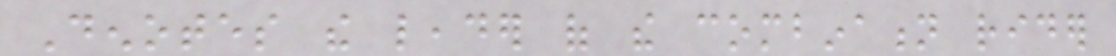Denotes the leader of the combination rider
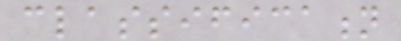classification
